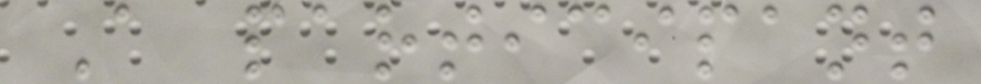A participant
